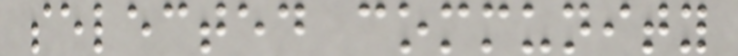selected community
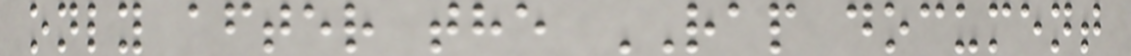only after the RAP document
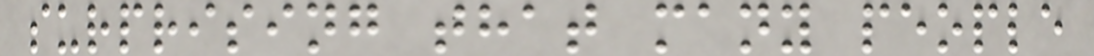surprising that many people
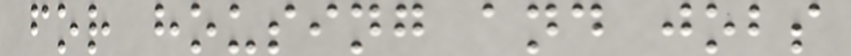for housing and jobs
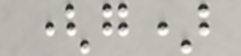(g)
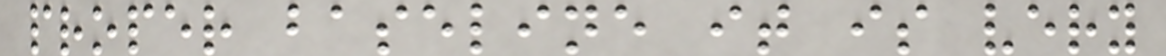proper baseline it is very
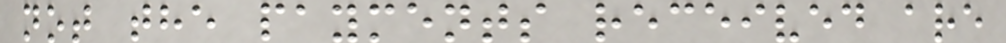not the payments received are
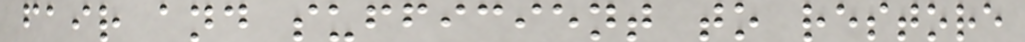fair and sufficient to restore
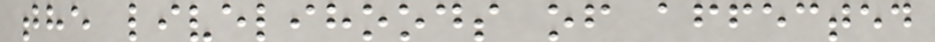the livelihoods of affected
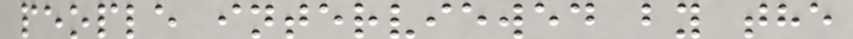people interviewed by the
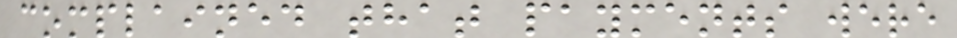complained that payments were
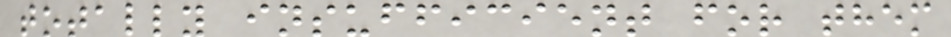totally insufficient for them
